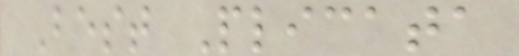Best Plicata
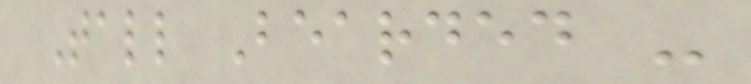Tall Bearded -
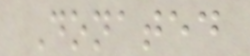Donated
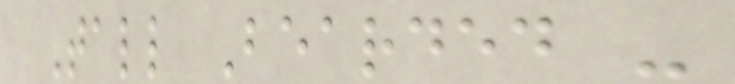Tall Bearded -
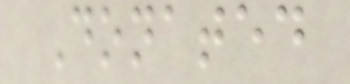Donated
